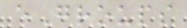eGroups
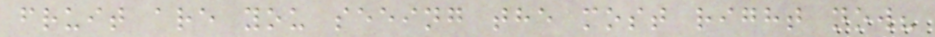fruit are you seeing the most right now?
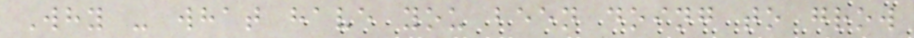Why - what have you been doing to grow
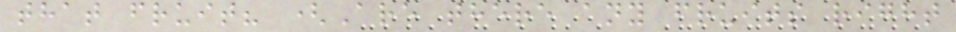that fruit? (Are there any fruits right
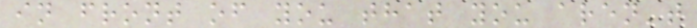in front of you that you aren't
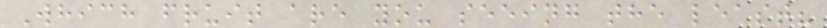Which fruit are you seeing the least?
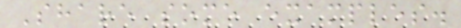Share some examples.
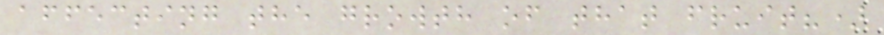affecting the growth of that fruit?)
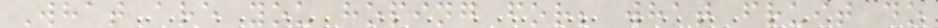What are you hoping for; what fruit do
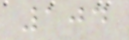104
